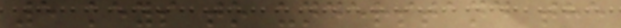5 keys to understand the
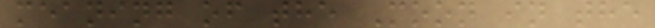meaning of the Moon in the
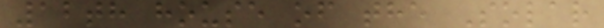12th house of the Solar
